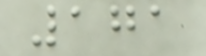171
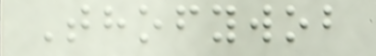Thofywob
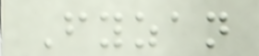Fyzan
